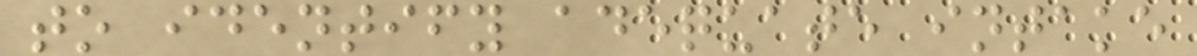to identify adequate intake
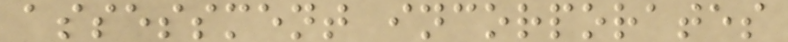assessment incorporates
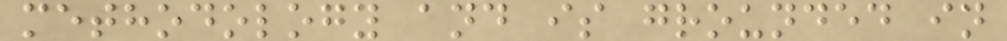methodology and is grounded in
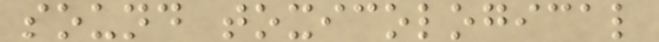sound toxicological
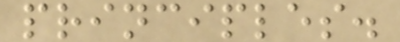principles.
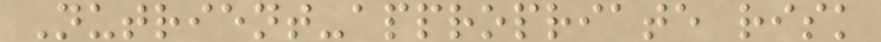Nutrient-appropriate risk
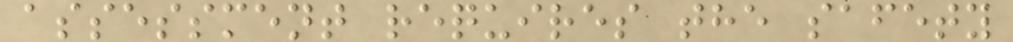assessment requires the safety
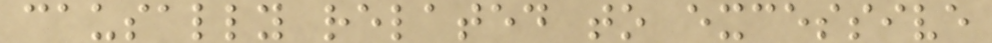causally related to excessive
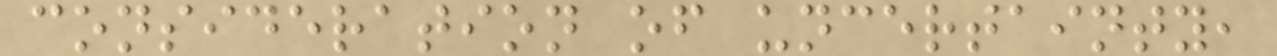consideration of uncertainty,
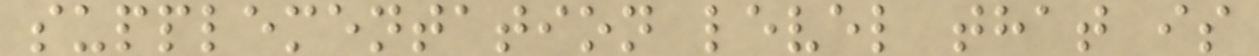supplementation level that is
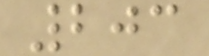203
